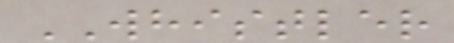WHISTLER
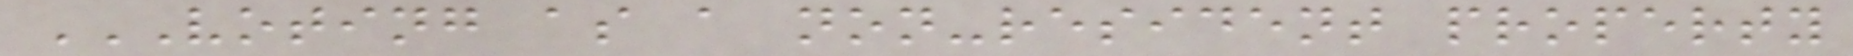VOTING AS A NON-RESIDENT PROPERTY
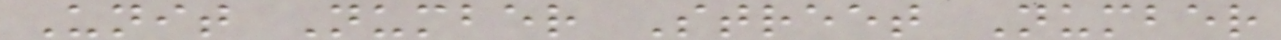Unit Number Street Number
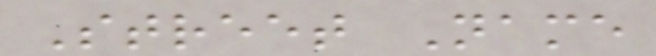Street Name
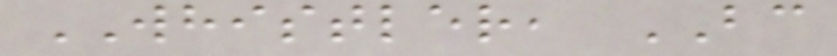WHISTLER, BC
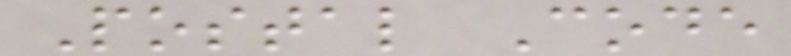Postal Code
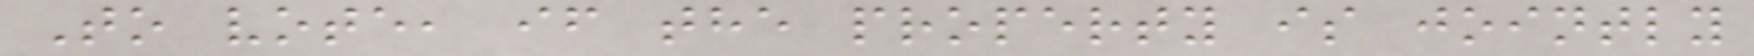To vote, if the property is jointly
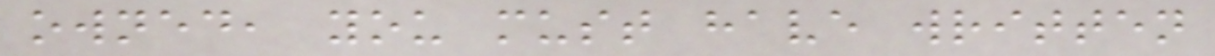owned, you must have written
